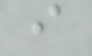i
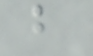b
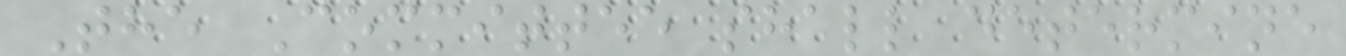The Committee shall determine
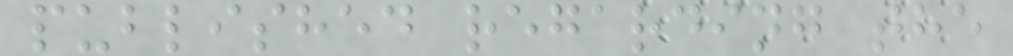published regarding the
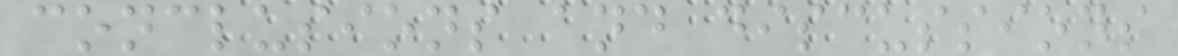conclusions and discussions
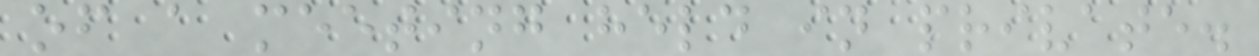of a meeting held in private.
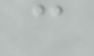c
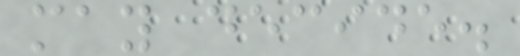may decide.
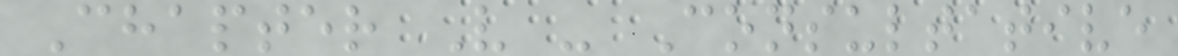Chapter V - Consultative
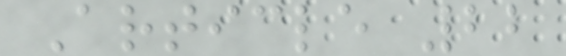Article 22
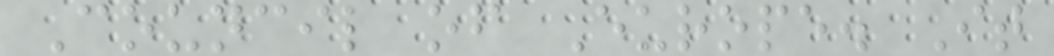Council of Europe. It
